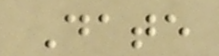Date
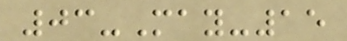03-May-15
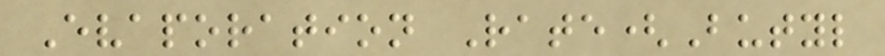Evaporation Rate(Butyl
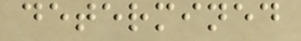determined
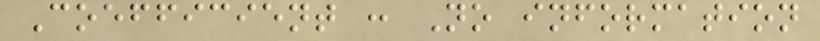Coefficient : No information
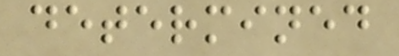determined
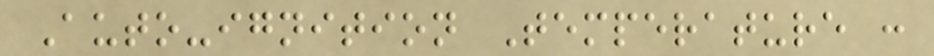Auto-ignition Temperature :
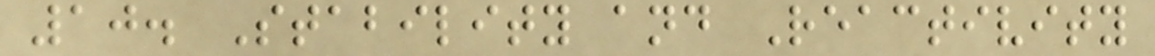10. Stability and Reactivity
